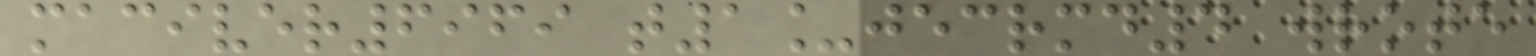maciver6969 t1_jecrmd4 wrote
